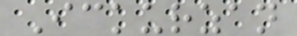Ickurzan
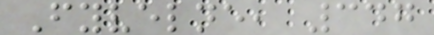Fyvelne, 347
